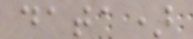data)
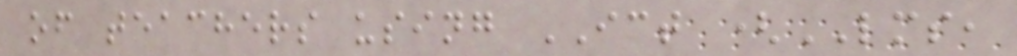of teachers using ICT (LMS,
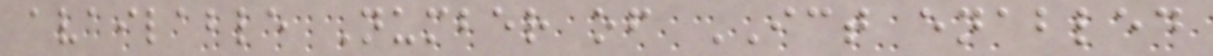available Number of ICT enabled
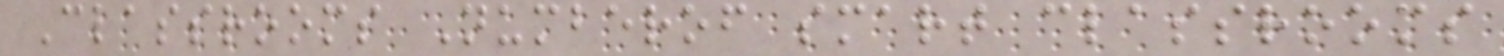Classrooms Numberof smart classrooms
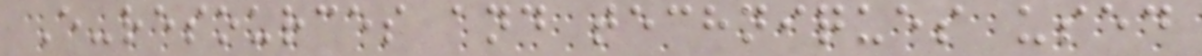E-resources and techniques used
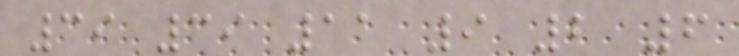39 39 11 9 2 6
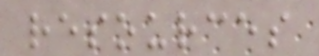resources
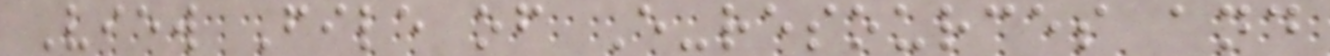View File of E-resources and
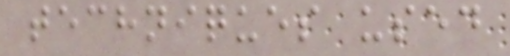techniques used
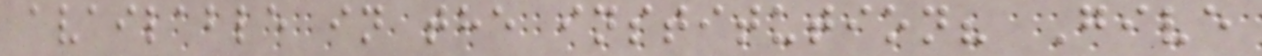available in the institution? Give
